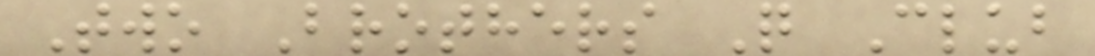Two Brothers Q Club
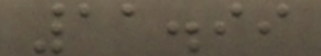11.99
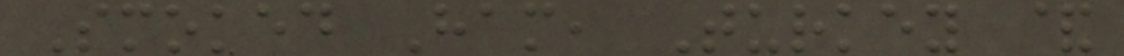Smoked Ham, Turkey &
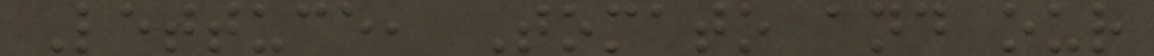Lettuce, Tomato and our
